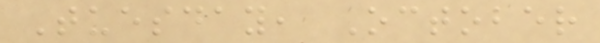Tuesday, October
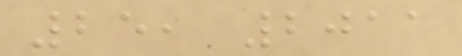25, 2011
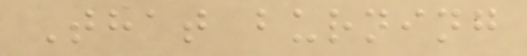That burning
